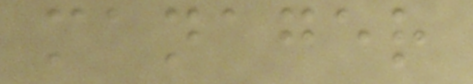manager
